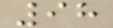98
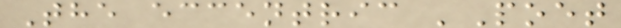The eccentric 'Poet
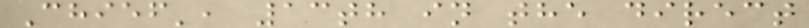Chief', 13th in the direct
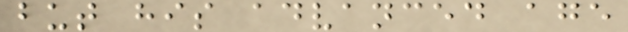but his advanced age
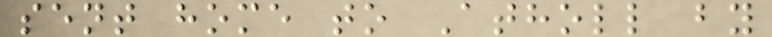sent home to Atholl by
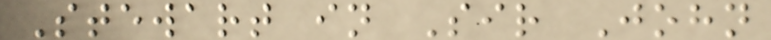Stewart in Sir John
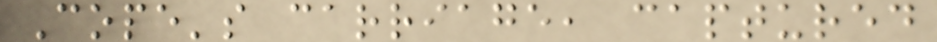Cope's carriage, captured
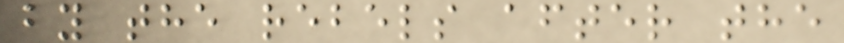by the rebels after the
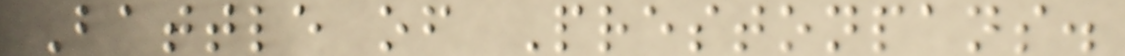Battle of Prestonpans.
